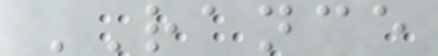RANCE
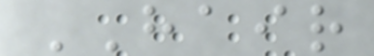HAIR
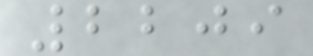2209
